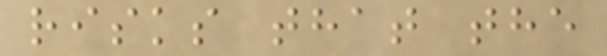risks that the
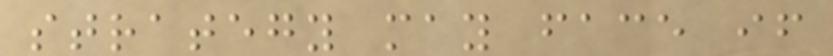strategy may face if
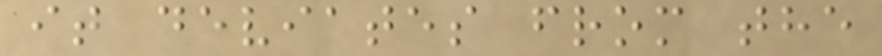it deviates from the
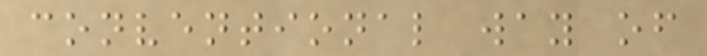conventional way of
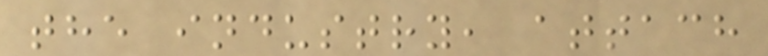the industry, attach
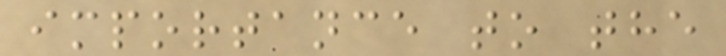importance to the
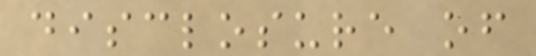disclosure of
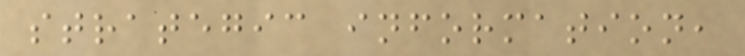strategic information,
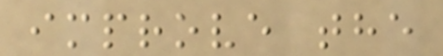improve the
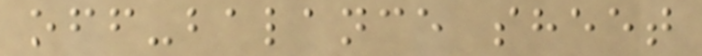off-balance sheet
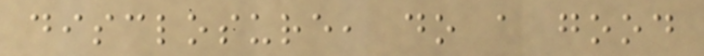disclosure, do a good
